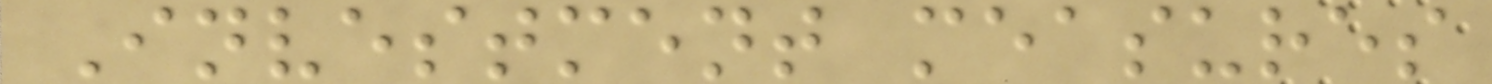Investment measures
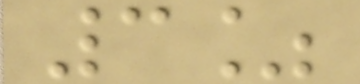3%
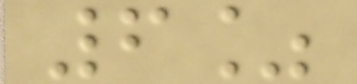6%
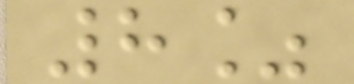8%
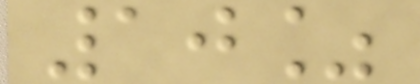10%
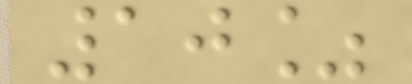10%
